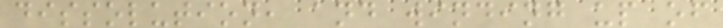dissolution, and winding up of
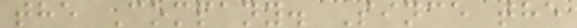the Company. Since the
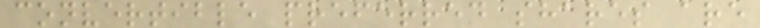convertible preferred shares are
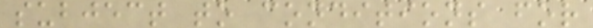subject to conditions for
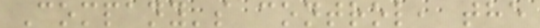Company's control, the
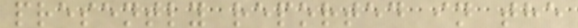presently reported in the
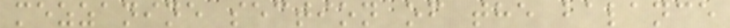mezzanine section of the balance
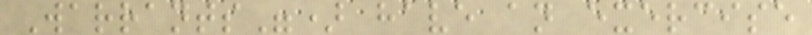Warrants") have an exercise
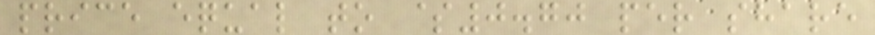price equal to $0.70 per share
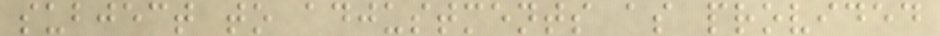subject to adjustments as provided
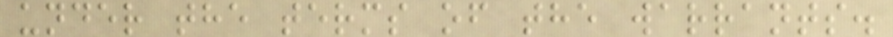under the terms of the warrants.
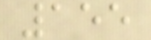155
